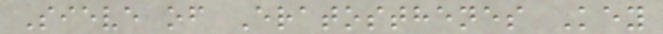Sieve of Eratosthenes Key
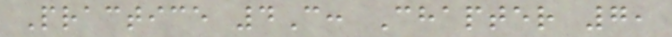Practice 4C: Chapter 7,
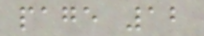page 12
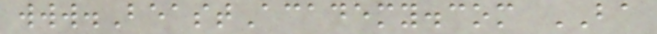www.BeastAcademy.com BA
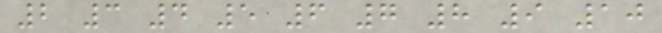2 3 4 5 6 7 8 9 10
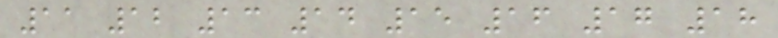11 12 13 14 15 16 17 18
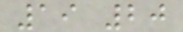19 20
